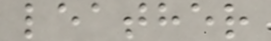leather
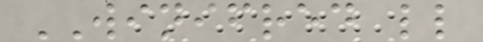WINIFRED ll
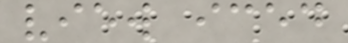view iced
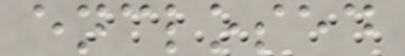enclosed
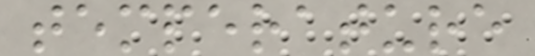temperature
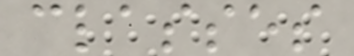classes
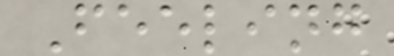Feeling
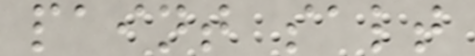paint salt
